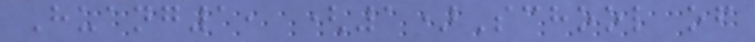Huang1, (1)School of
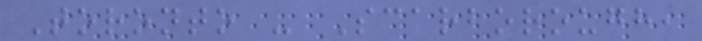Toronto - Scarborough,
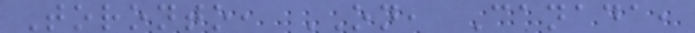Toronto, ON, Canada,
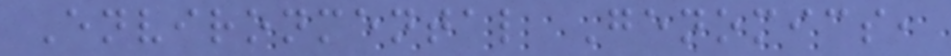Environmental Genomics,
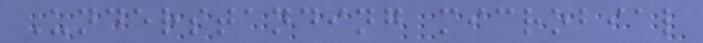Understanding microbial
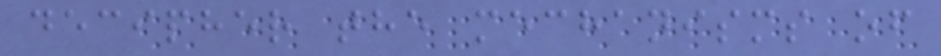decipher the mechanisms of
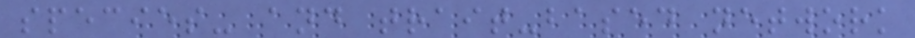species- and trait-based network
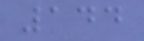144
